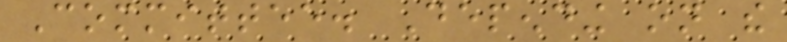Committee. Depending on the
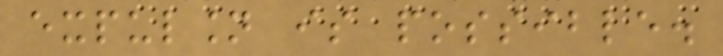expulsion is possible.
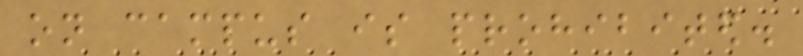on campus is prohibited.
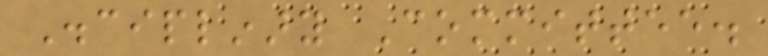Disciplinary Committee.
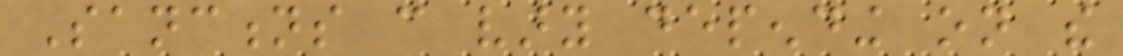Sanctions can vary depending on the
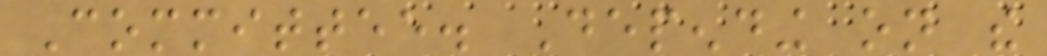Committee. Depending on the
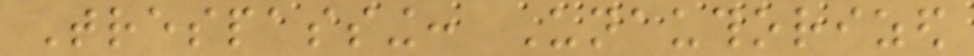Trespassing: Unauthorized
